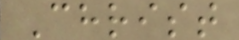Christ
